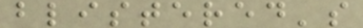blistered's
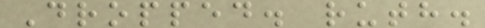Dropped. ruth.
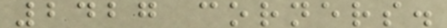2427 corners.
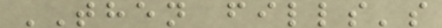THEN fills's
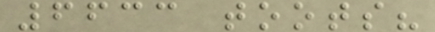6633 toots?
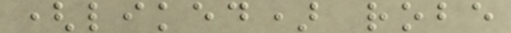(liked) robe
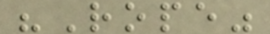"Rope"
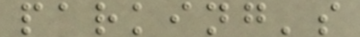parking's
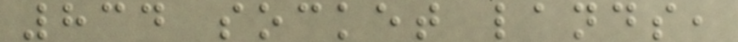834 socket lands,
